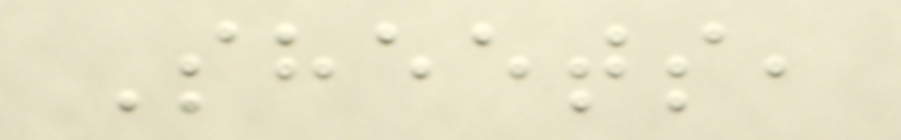Sheets,
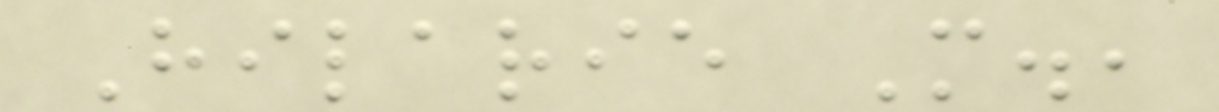Hilarie M.,
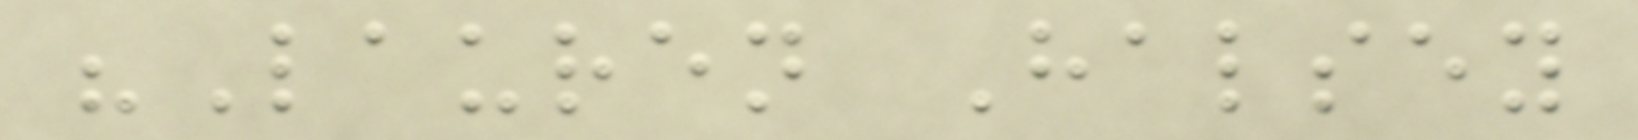"Lauren Halsey
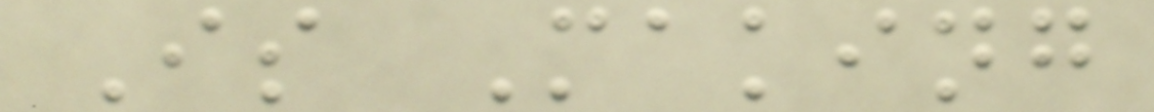Is Making
